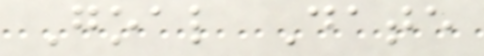Goal Date
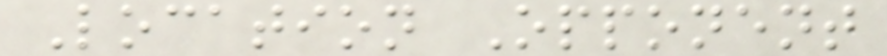Location Opponent
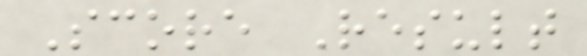Score Result
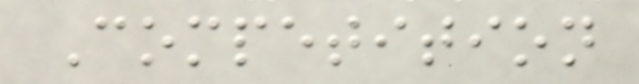Competition
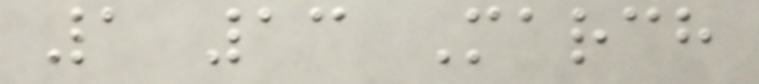1 13 March
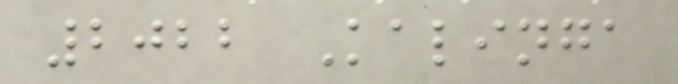2022 Kalinga
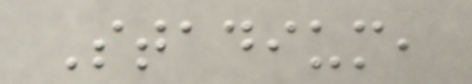Stadium,
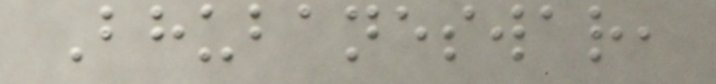Bhubaneswar,
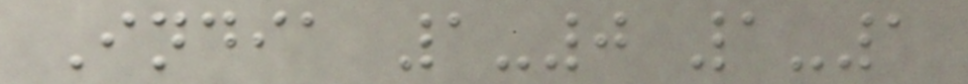India 1-0 1-1
